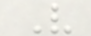V
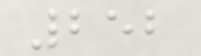252
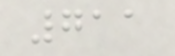711
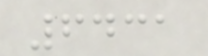6431
